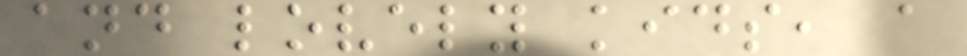and lovely kids, a
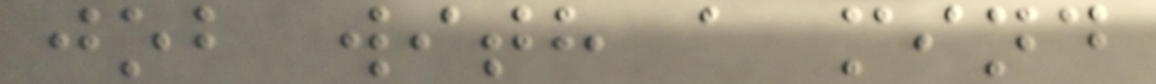job with a mind
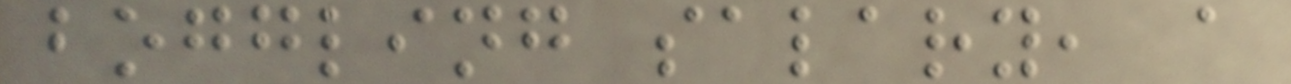boggling salary, a
